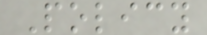Policy
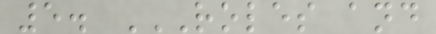5. ROLES AND
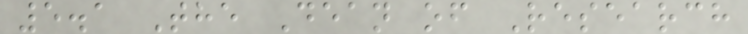5.1 The Dean of Research
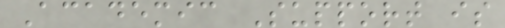Academic Support is
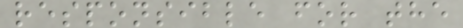responsible for the
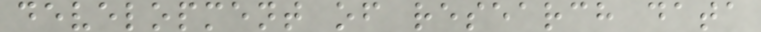development of research data
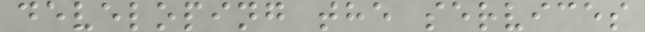developing the services
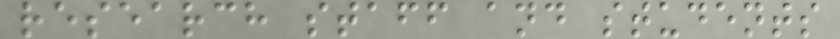research staff and students
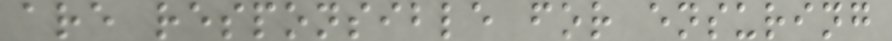are responsible for ensuring
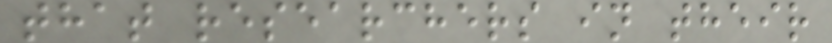that researchers in their
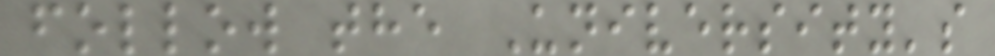follow the University's
